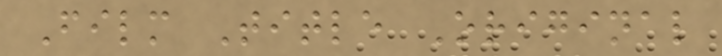Film Title Original
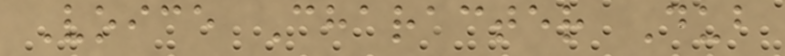Voice Character Dub
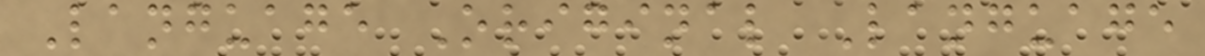Language Original Language
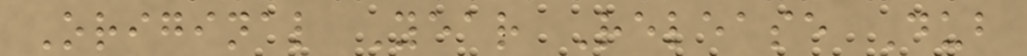Original Year Release Dub
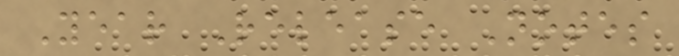Year Release Notes
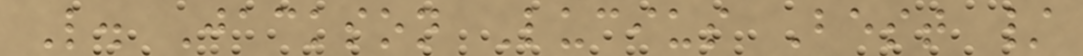L. Jackson Lucius Best /
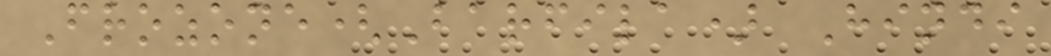Frozone(Barfila) Hindi
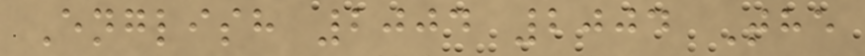English 2004 2004 The
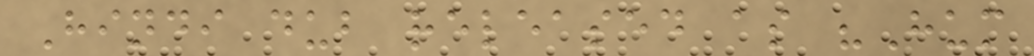Hindi dub released as "Hum
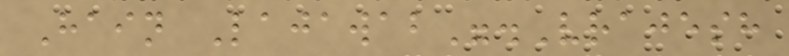Hain Lajawab".Vrajesh
